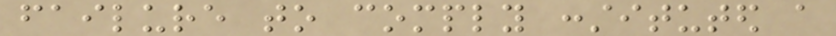failure to comply constituted a
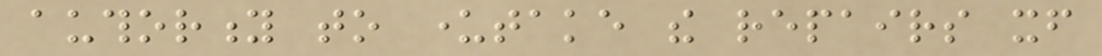authority to undertake the repairs itself
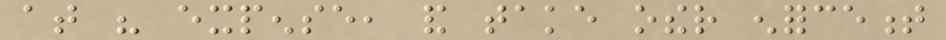at his expense, and take other enforcement
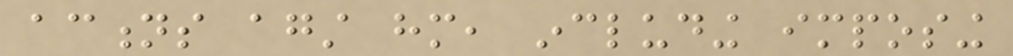actions against him, including imposing
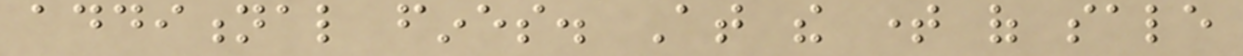additional fines. At the time of sale
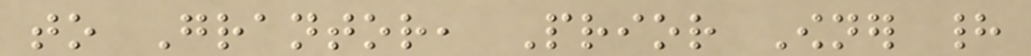to Grantor, Prior Owner had
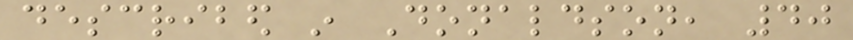described in Donaldson, 40
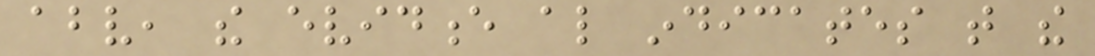above, the evidence also indicates that the
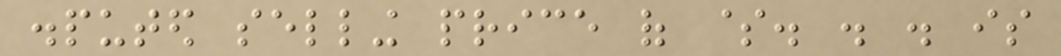disputed selling price of $. . . is
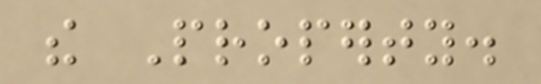the Property.
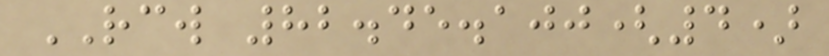RCW 82.45.100(4)
